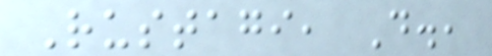Rustagi, D.,
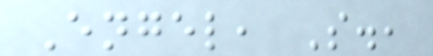Engel, S.,
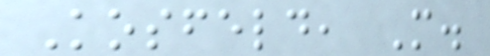Kosfeld, M.
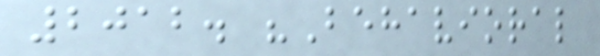2012. "Behavioral
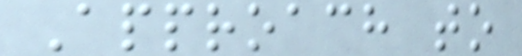Approach to
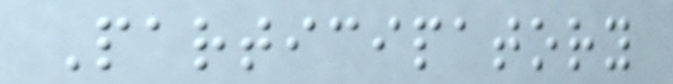Participatory
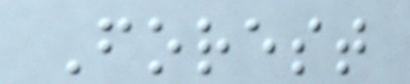Forest
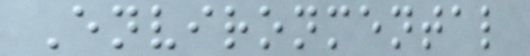Environmental
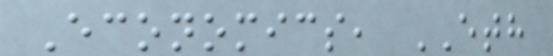Economics, ETH
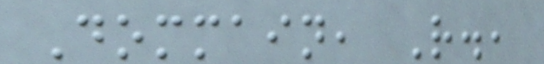Dommain, R.,
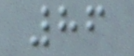86
